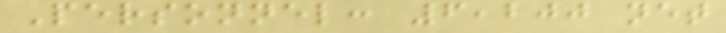Personnel: 6,200 net
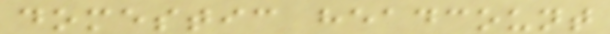domestic headcount
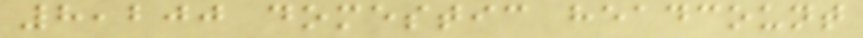8,200 domestic headcount
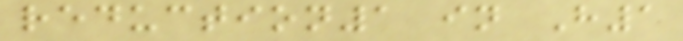reduction1 in H1
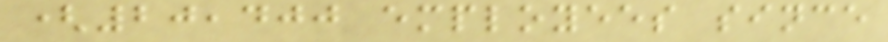(20,400 employees since
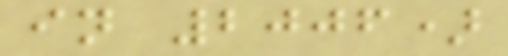in 2006)
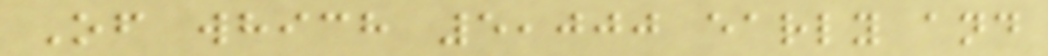Of which 5,000 early and
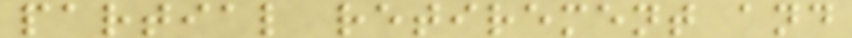partial retirement and
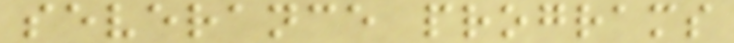severance programs
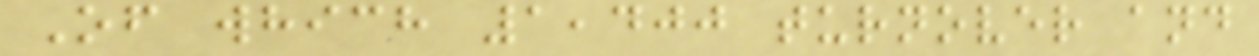Of which 1,400 turnover and
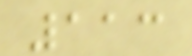113
